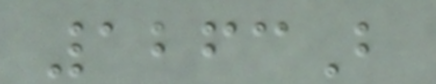1263B
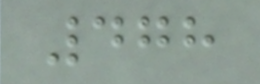478
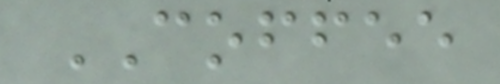COFFEE
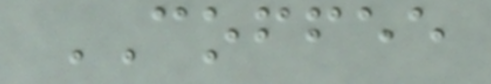COFFEE
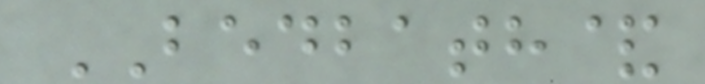BEDBATH&
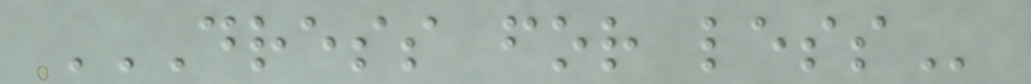DRESS FOR LESS
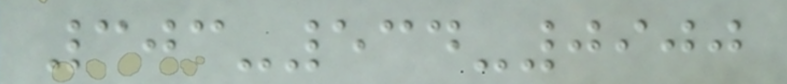303-534-0900
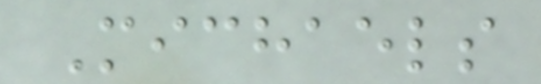Michaels
